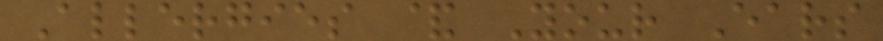Allergies & Your Ears
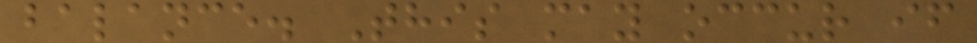balance. This may occur if
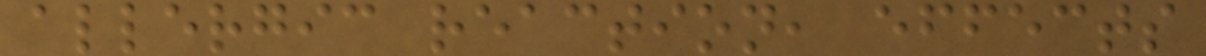allergic reaction, effects
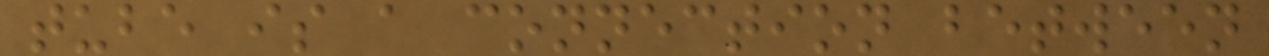tube is a connection between
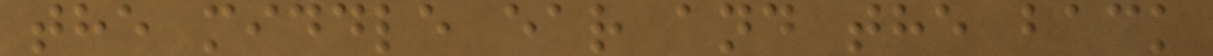the middle ear and the back
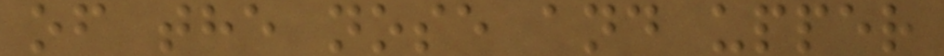of the nose and upper
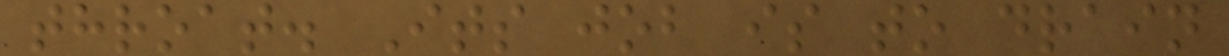throat. Its job is to drain
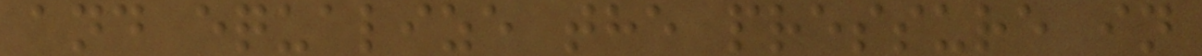and equalize the pressure in
